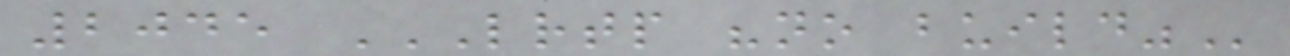2045 LRTP "NO BUILD"
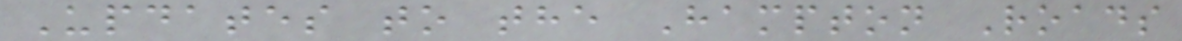Updates to the Hampton Roads
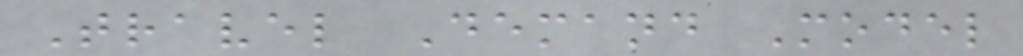Travel Demand Model
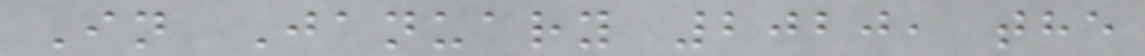In January 2020, the
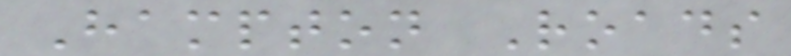Hampton Roads
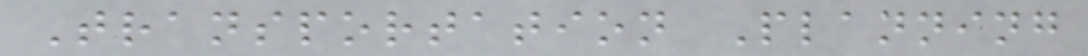Transportation Planning
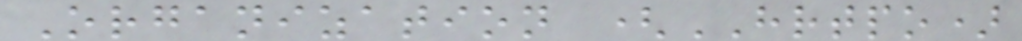Organization (HRTPO)
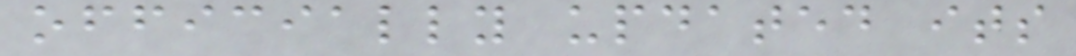officially updated its
